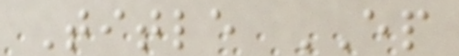Title EP
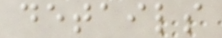details
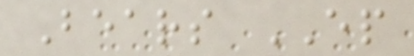Bears EP
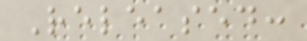Released:
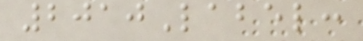2010Label:
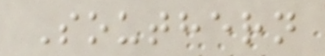Southern
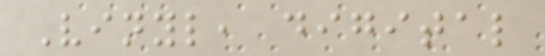Vinyl, digital
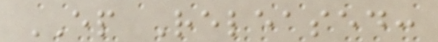EP Released:
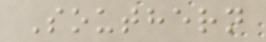Southern
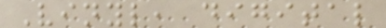Vinyl, digital
